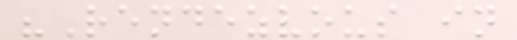"Rendezvous in
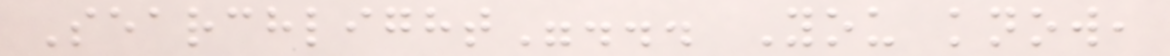Searchlight"... You know,
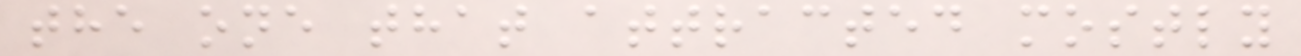the one that attracted mostly
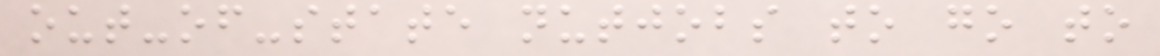out-of-state nutjobs to go to
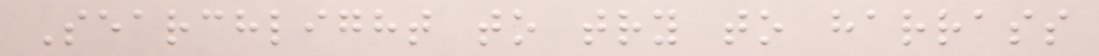Searchlight to try to harrass
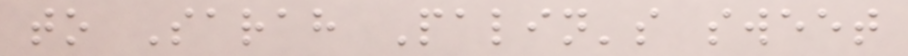to Sarah Palin's sweet
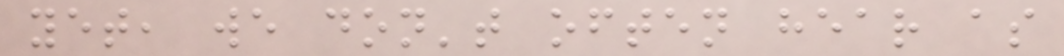yet, we don't often hear as
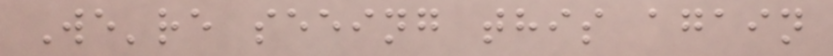We're seeing this again
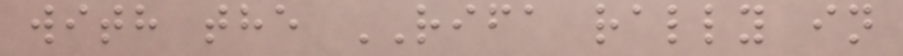with the RIFA rally in
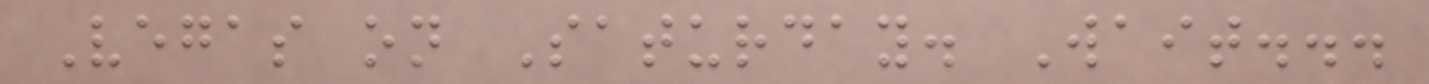Vegas on Saturday. Wait...
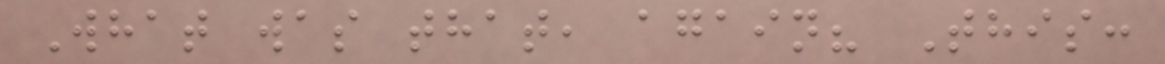What was that, again? This:
